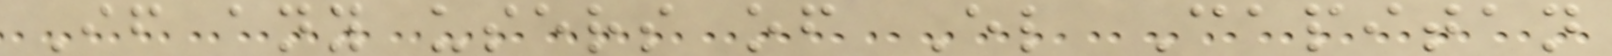If any users of El Capitan
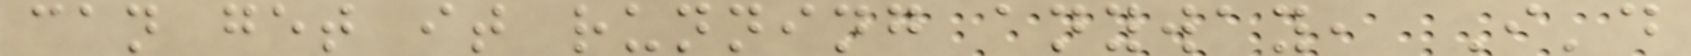can get it running anyway, I'd
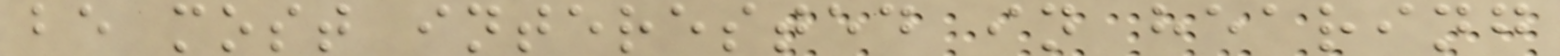be most interested in hearing
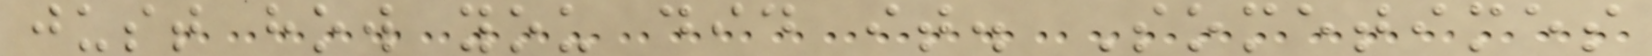just how you did it. Sometimes
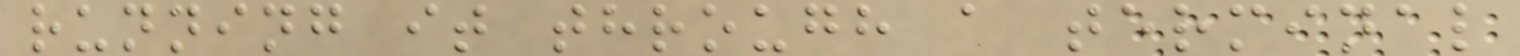running it through a terminal
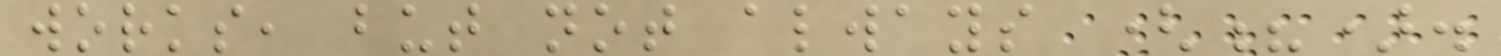works, but not always (?).
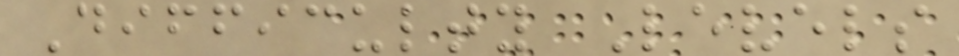Difficulty Levels
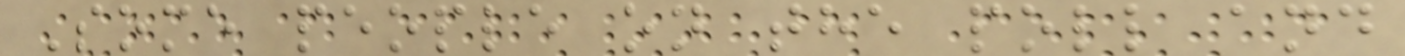Some people on the poll and
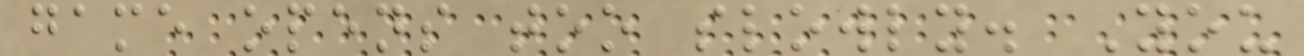game opens too slowly. You
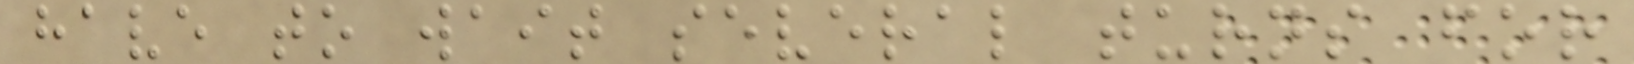have to wait several turns for
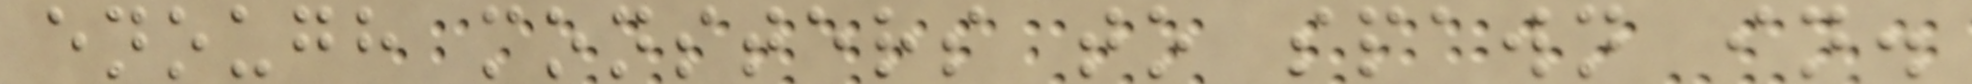enough monsters to spawn in.
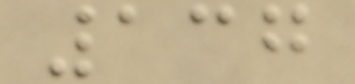137
